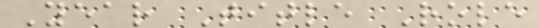Year Title Role
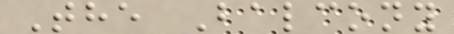The Balcony
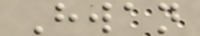Hwan
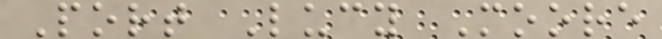Port Lucy Moore
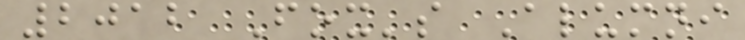2012 Fox's Alumni
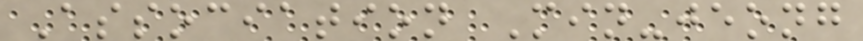Association Min-jeong
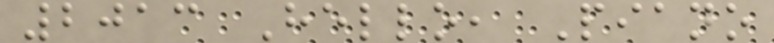2013 Hello, Piano
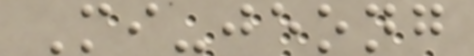Mi-jeong
